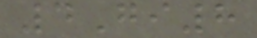4Gi8
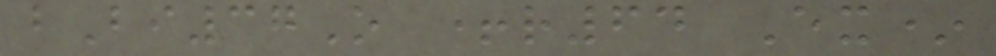bBi37O +r64 Ex*
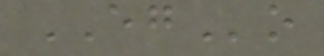EGo
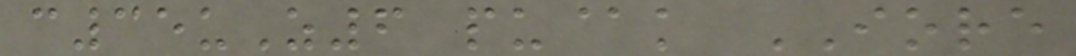c35uZ6 pu@k IORE
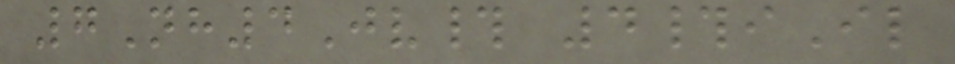7Nh4Jv# 4#iIl
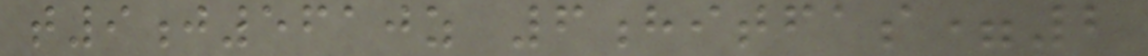t9j5610z 6hitfas=2
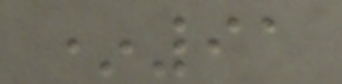*91
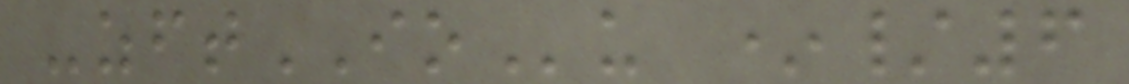-zftIOu */6
